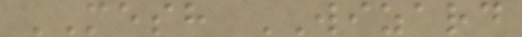MESH WIZARD
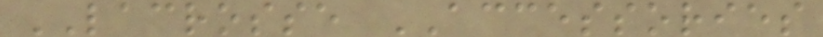LACROSSE ACCESSORIES
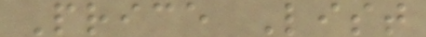Price List
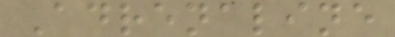Adrenaline
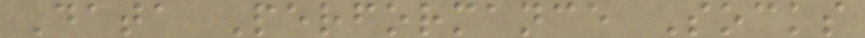Data Performance Socks
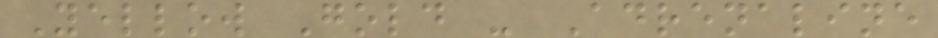Yellow Gold - Adrenaline
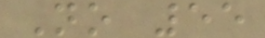No 55
